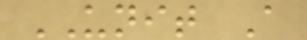UNIT A
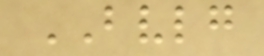BVLG
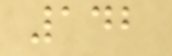142
